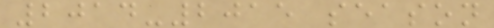2014-2015 season
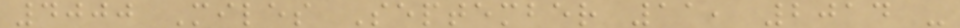4000 Miles September 11, 2014 -
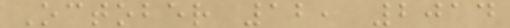October 12, 2014
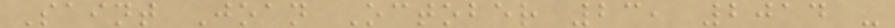Saint Joan October 23, 2014 -
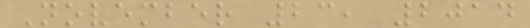November 23, 2014
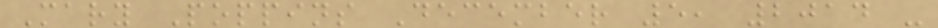Mary Poppins December 5, 2014 -
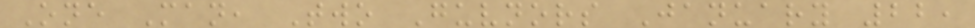One Man, Two Guvnors January 22,
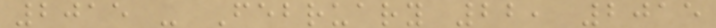2015 - February 22, 2015
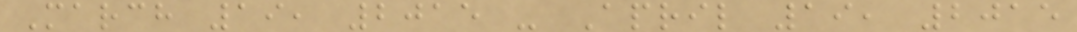March 19, 2015 - April 19, 2015
